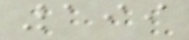199
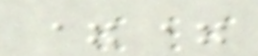==
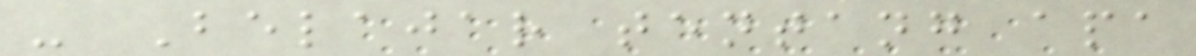- Belajar tentang apa
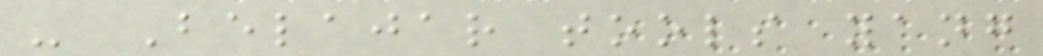- Belajar tools yang
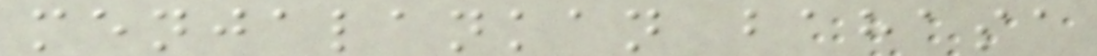menjalankan bahasa
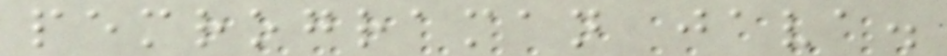pemrograman java.
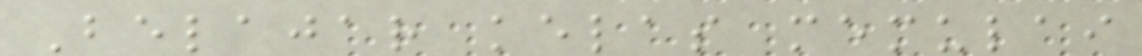Belajar kelas memulai
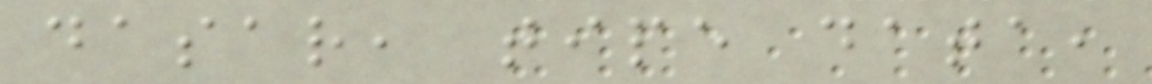dasar, tipe data,
